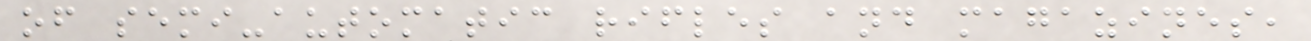of semi-automatic rifles and magazines,
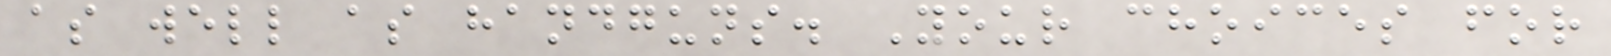as well as handguns. Your choices for
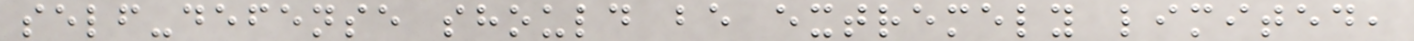self-defense should be extremely limited,
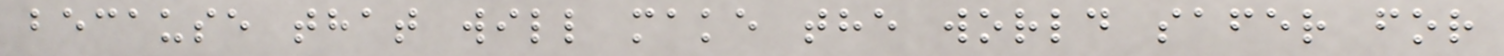because that will make the world safer for
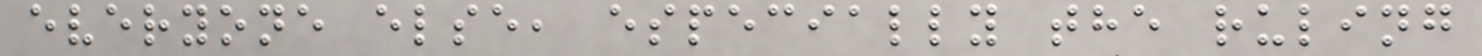everyone else, especially the ruling
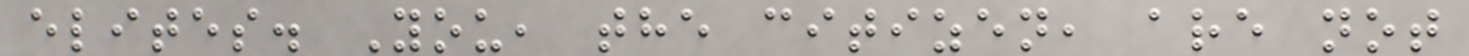elites. You, the citizen, are not
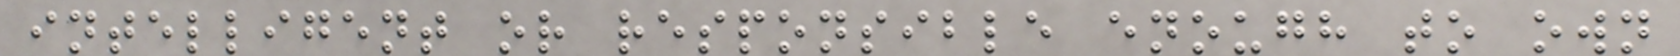intelligent or responsible enough to own
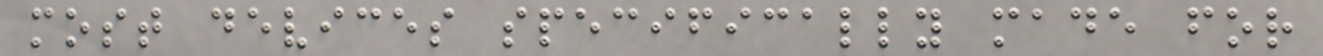most devices specifically made for
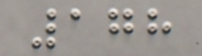178
